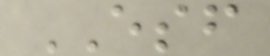ESF
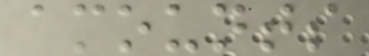amounts
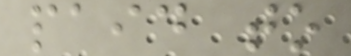paid to
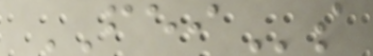FEIs
